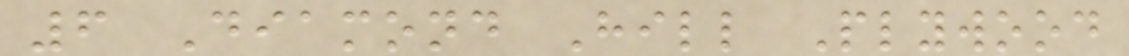6 Diamond Hill Plywood
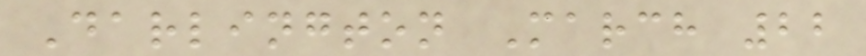Darlington March 22
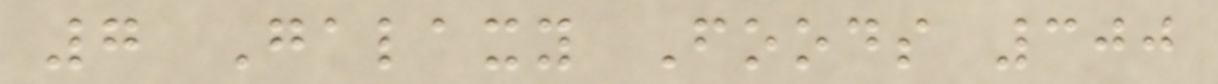7 Galaxy Foods 300
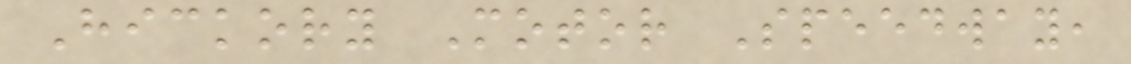Hickory Motor Speedway,
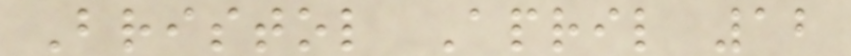Bristol April 12
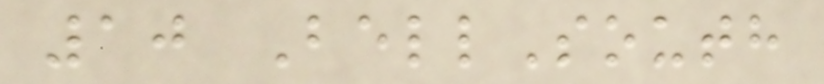10 BellSouth
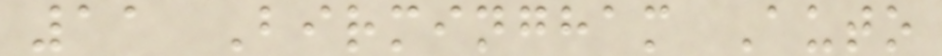11 Birmingham Auto
